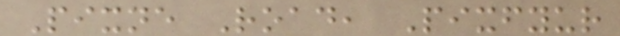Pixne Road, Pixfyur
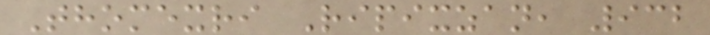Thomexri Ripixzan, 932
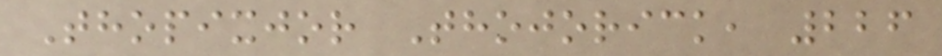Thopixjor Thojorick, 226
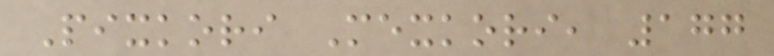Pixkori Mexkori, 177
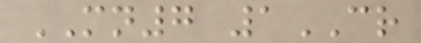MN7 1CR
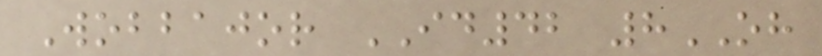Wobbajor ID42 8OH
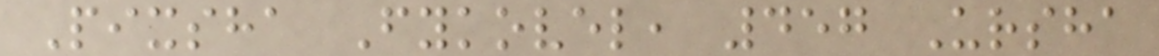Pixsha Fykovel, 457 Ursha
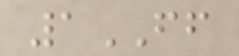1FF
